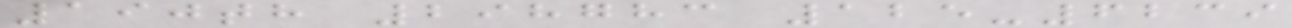190th 298783 125-6239
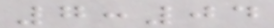7:04
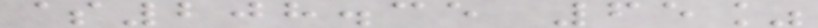$208.35 65%
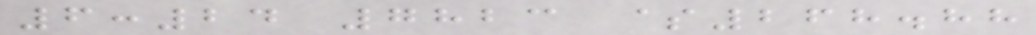6:24 7823 $268.88
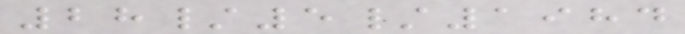28/5/1984
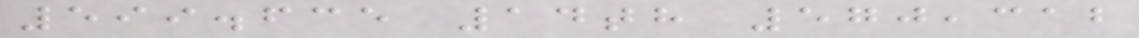599.635 14th 570,312
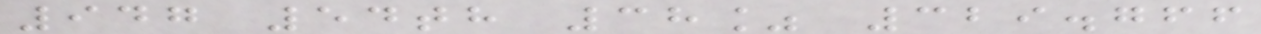947 54th 38% 329.766
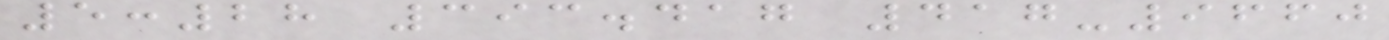5:28 393.417 417-9660
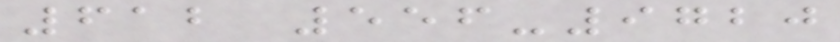612 556-9720
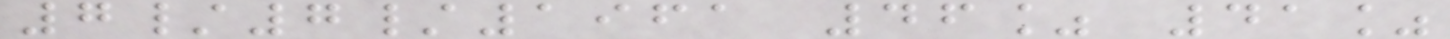7/7/1961 46% 41%
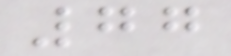77
